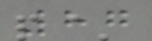87
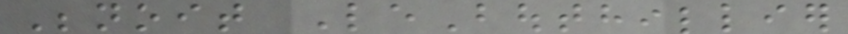Benoit LeBouthillier
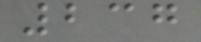237
